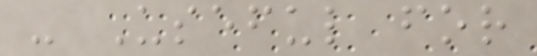- Useful for
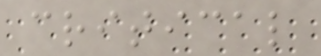critical
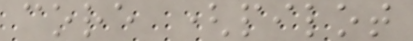core (pilot
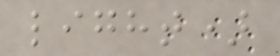light)
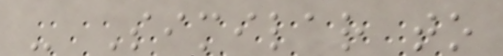- Similar to
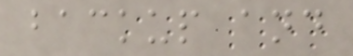backup and
